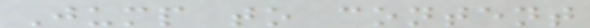Jump to content
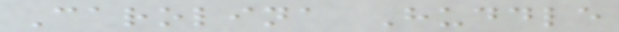Carolina Huddle
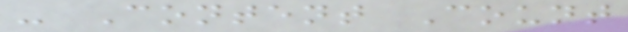- Content Count
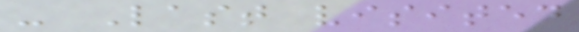- Last visited
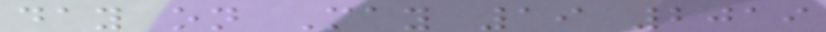day on May 19 2019
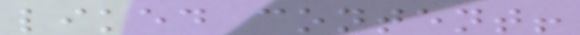liked content!
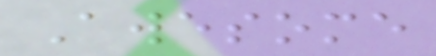Awesome
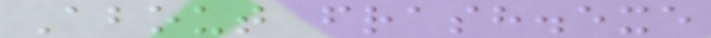About frash.exe
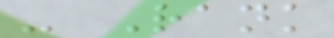- Rank
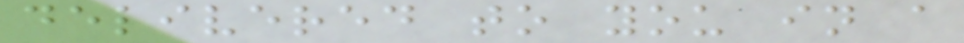delivered to you in a
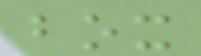box
